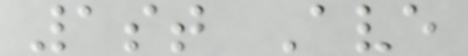1st Ave
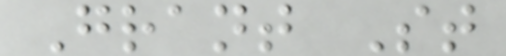Grant St
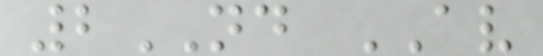2ND AV
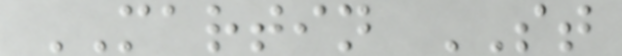MARTIN ST
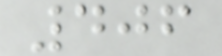406
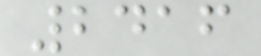2416
